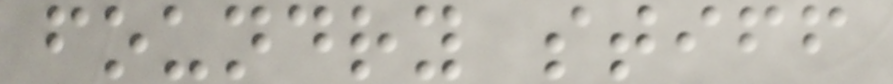foundry stiff
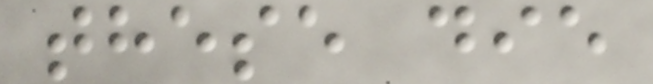these die
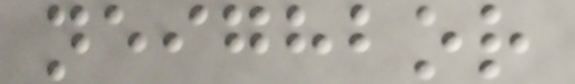neighbor
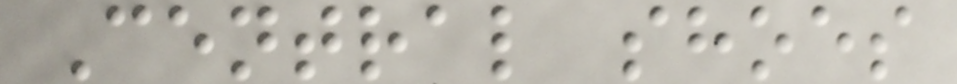Central shoes
